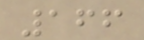166
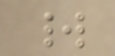world
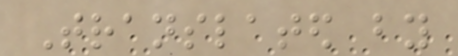Translated by
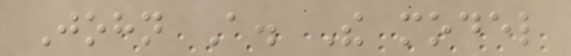John A. The model
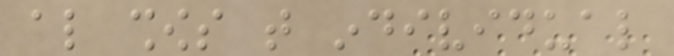also shows that individual
